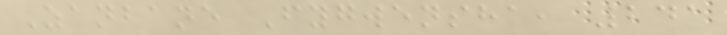Zanbane Fygwensha, 241
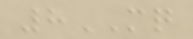8MQ
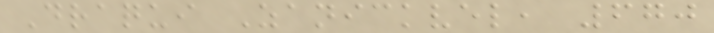Draqui Zanickvel, 670
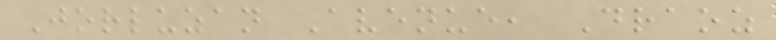Jorluzan Avenue, Draoz
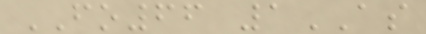FO66 1AS
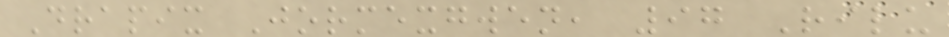Drapix Jormexgwen, 97 Rilu
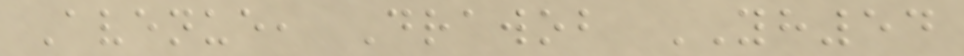Avenue, Drawob YH54
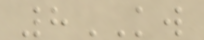8KW
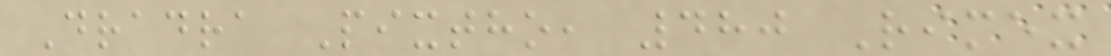Dradra Pixtho, 480 Rimex
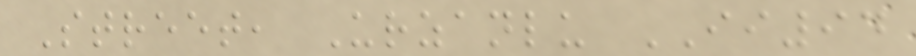Street, Urzanlu II94
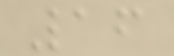16
